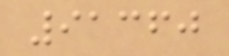91360
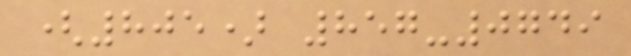(805) 857-0749
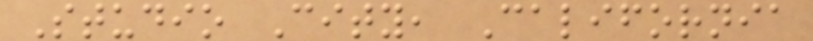Studio City, California
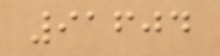91604
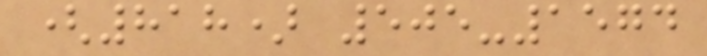(818) 505-1574
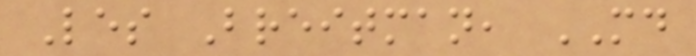Les Breitman, MD
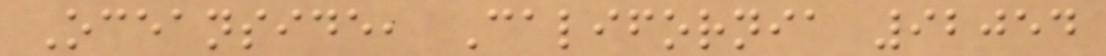Oceanside, California 92054
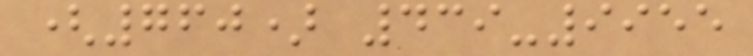(760) 439-9955
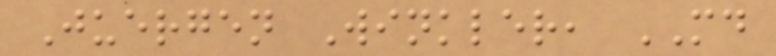Juergen Winkler, MD
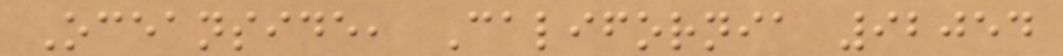Oceanside, California 92054
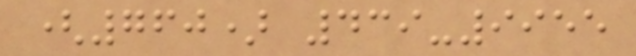(760) 439-9955
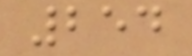254
